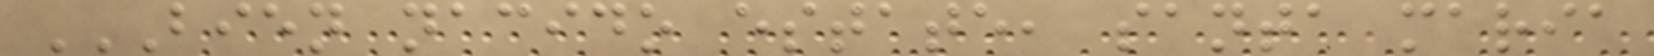BIEN NACIDO ESTATE, SANTA MARIA
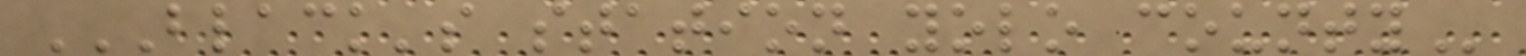BLACK'S STATION YOLO COUNTY
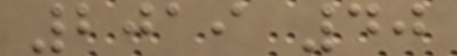2019 40
